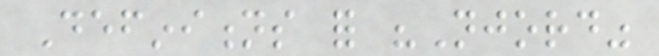Definitions for "Njord"
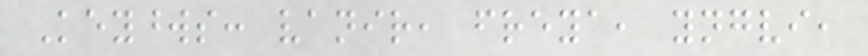Keywords: vanir, freya, yngvi,
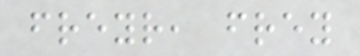freyr, frey
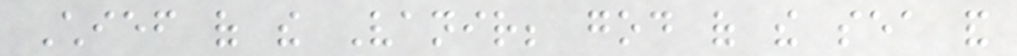Chief of the Vanir; god of the sea and
